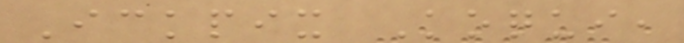Ickpix Koqui,
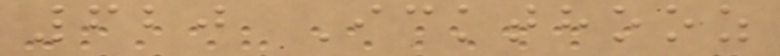620 Ickthooz
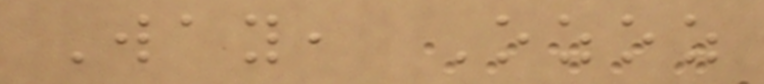Way, Ozoz
